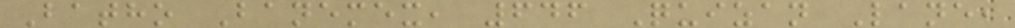Batho Banemex, 646 Quizan Lane,
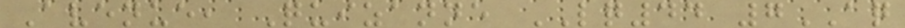Avenue, Quizanne LQ44 7AQ
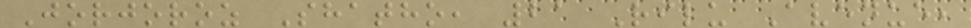Jorjoroz Shatho, 21 Rilu Avenue,
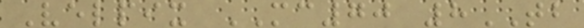Velpix MC70 8TB
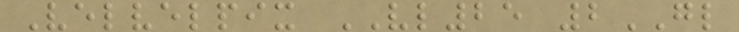Velvelpix VL25 2GL
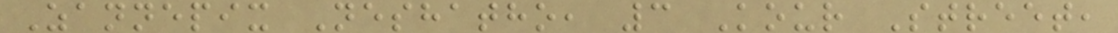Zannepix Neshatho, 3 Kour Street,
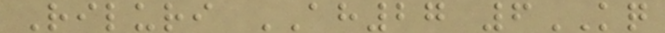Riluri AH27 6KQ
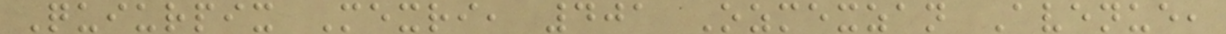Quiurpix Mexri, 401 Ozmexzan Avenue,
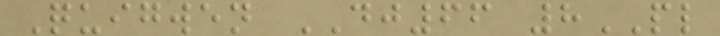Quigwen DJ66 8PL
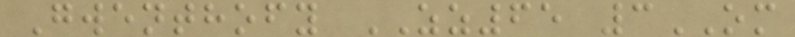Gwenthofy ZZ65 3OM
